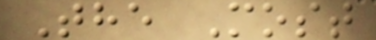The Most
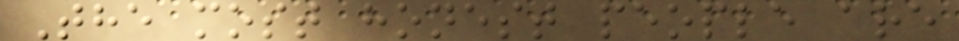The most honest people are
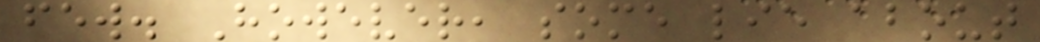few. However, some lie about
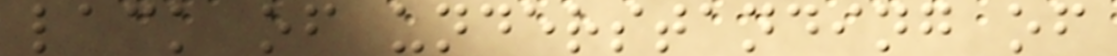lack of understanding of
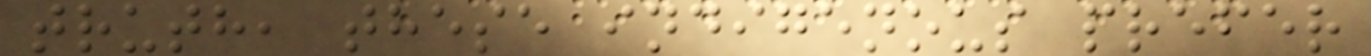truth, these indigenous prefer
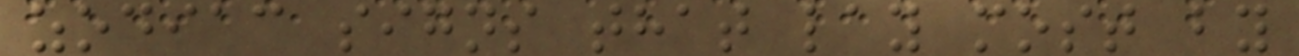zodiac signs that lay most by
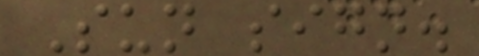Sun sign.
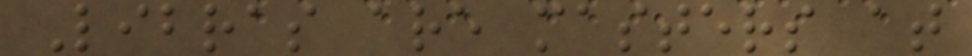Libras are masters at
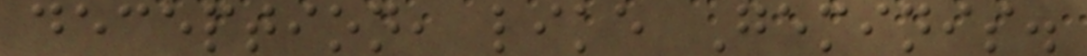deception, like Geminis.
